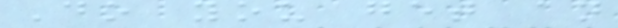Do you get an
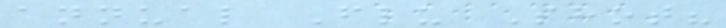annual Flu Shot?
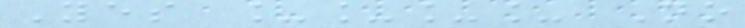Yes ____ No
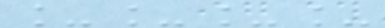____
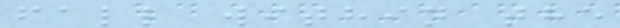fall within the
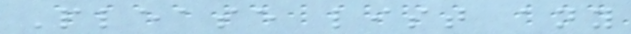Please list any
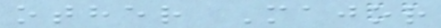other Major
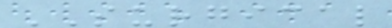SURGICAL
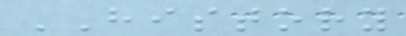HISTORY
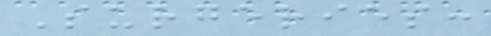Surgeries:
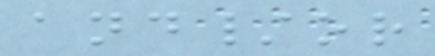and/or
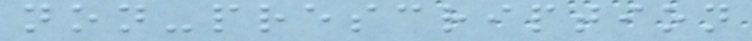non-prescription
